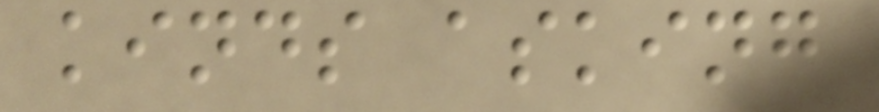kinds asking
